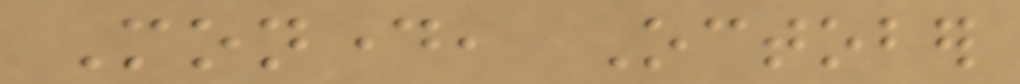Monday, October
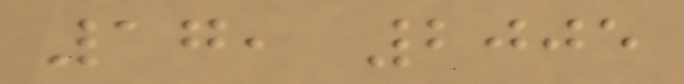17, 2005
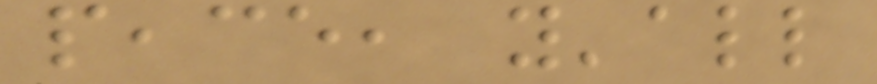peace, y'all
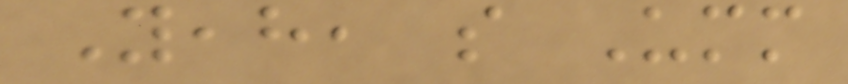Yeah, so Umm
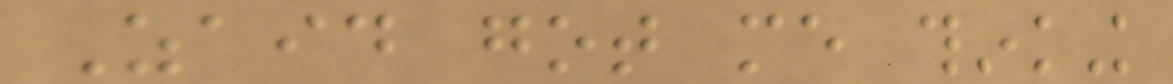Zaid got me thinking
